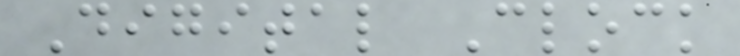Digital Clock
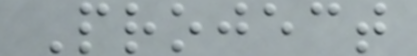Project
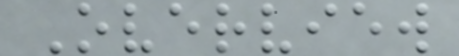Overview
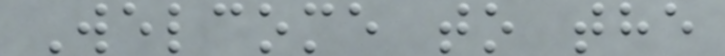Welcome to the
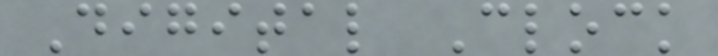Digital Clock
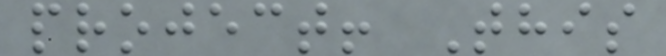project! This
